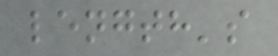length's
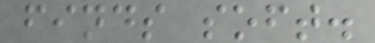finds soft.
